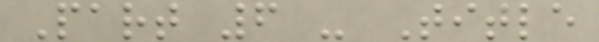Part 6 - Title
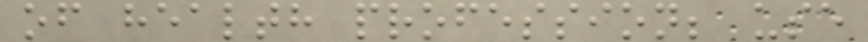of health profession; use
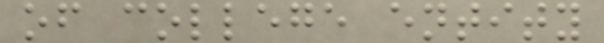of college entity
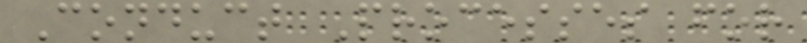Conduct Processes for
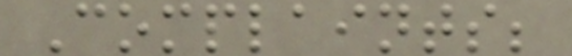Complaints;
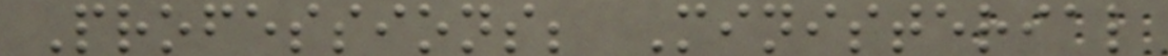Professions; Ministerial
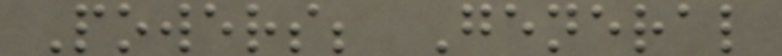Powers; General
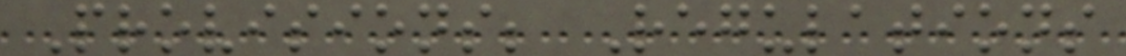Provisions; Regulations
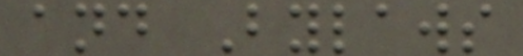and Bylaws
